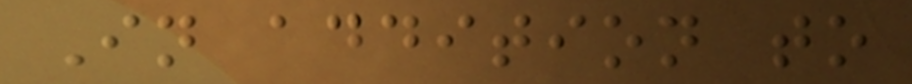In addition to
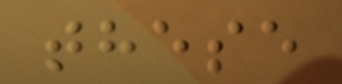these
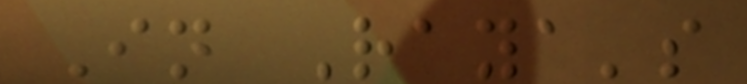In Raya's
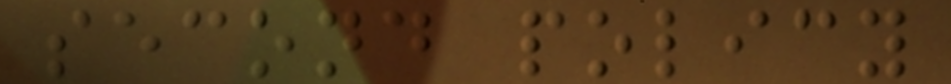second policy
